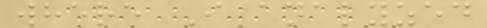where I analyzed
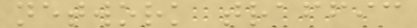network traffic
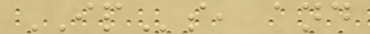IPs, and
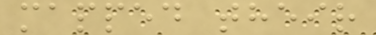mapped their
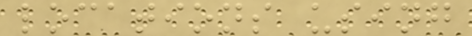locations using
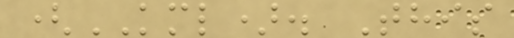(KML). This
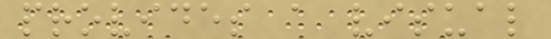provides a visual
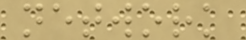network
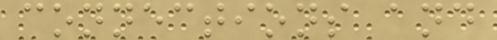connections and
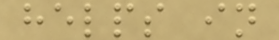helps in
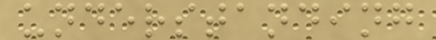understanding
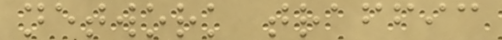network traffic
